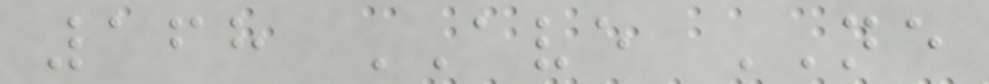168 AVE NE
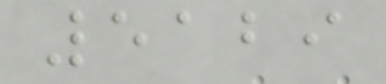5129
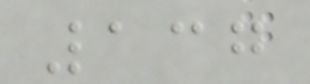137
